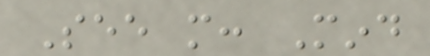See more: Mind
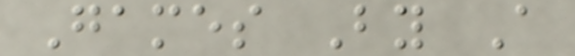Games By A
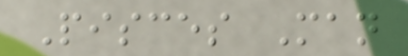Pisces Man
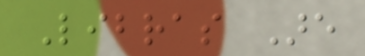Libras Are
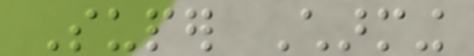Super Charming
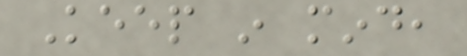Keep in mind,
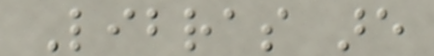Libras are
